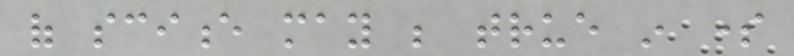of science may be true in some
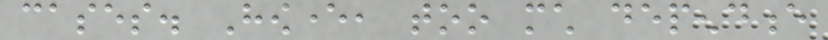cases. However, too much dependence
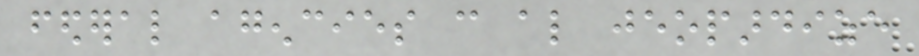federal agencies can also jeopardize
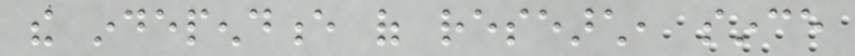the independence of research, since
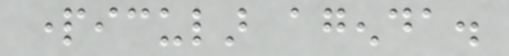particular agenda.
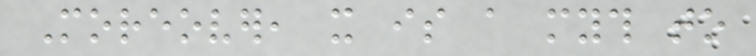Moreover, it is a myth to
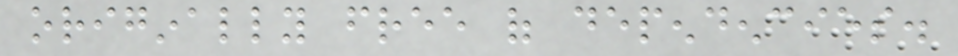originally free of dependencies.
